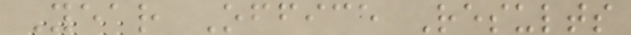Year Office Results
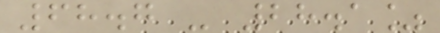68.7 - 28.1%
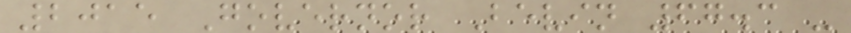2015 Governor Bevin 67.3 -
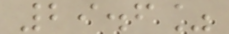29.6%
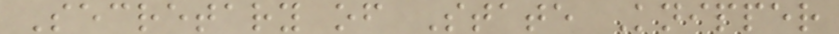Secretary of State Knipper
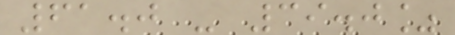61.0 - 39.0%
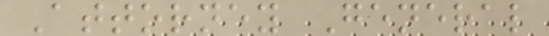Attorney General
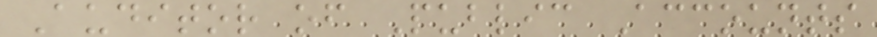Auditor of Public Accounts
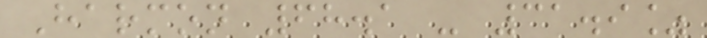Harmon 68.1 - 31.9%
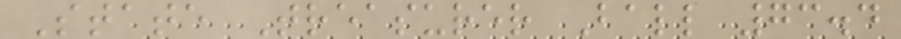State Treasurer Ball 73.4
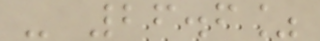- 26.6%
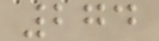274
